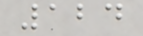124
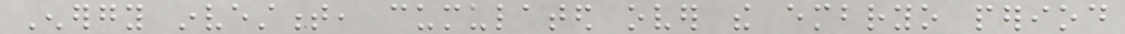Energy investment, cumulated over the embryo period
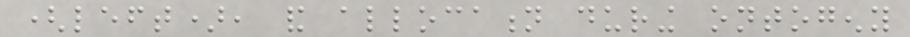(left), and allocation during ontogeny
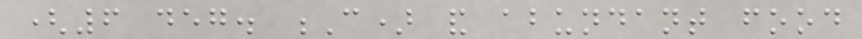(6 deg. C) and abundant food
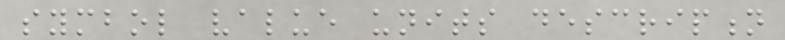symbol value units description
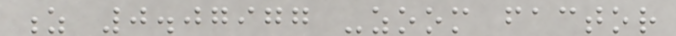z 0.07977 -zoom factor
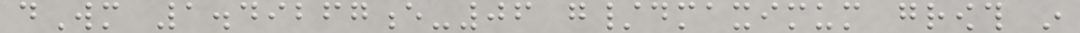dWm 1.49267e-06 g/dmaximum growth in
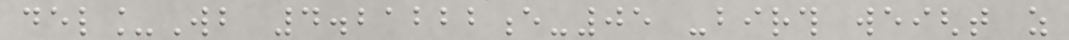del_Wb 4.21222e-05 -birth weight as
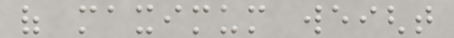of maximum weight
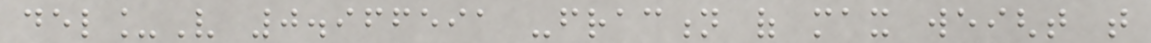del_V 0.966591 -fraction of max weight that
